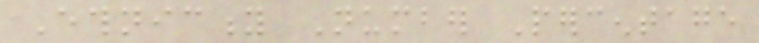Ethnicity Number Percentage
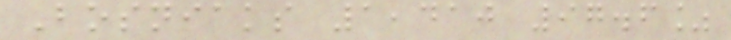Bosniaks 1,410 97.6%
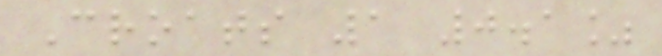Croats 1 0.1%
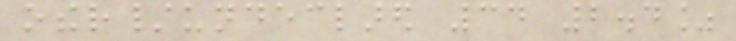other/undeclared 34 2.4%
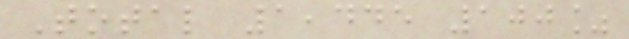Total 1,445 100%
